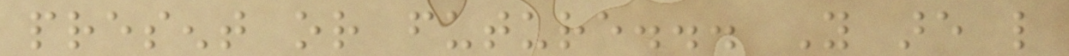present or future... You are like
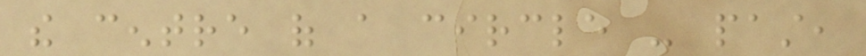the centre of a circle - past,
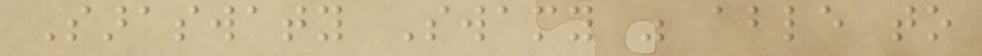Saraswaty Swamy was able to
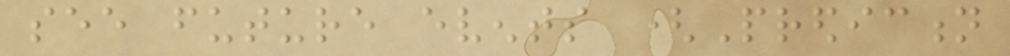see future events (Prediction
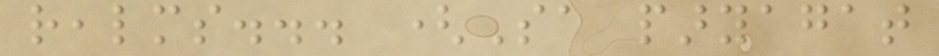realms... (Sa paryagat
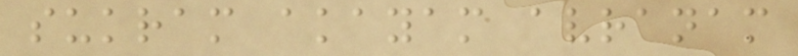sukram akayam avranam
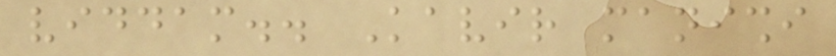viddam.. Kavir manishi
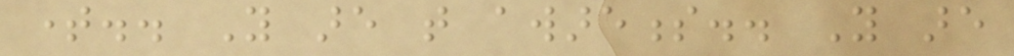time.. You are that awareness.. You are
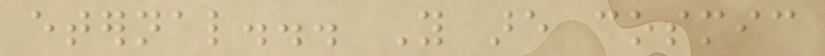eternal... You are cosmic
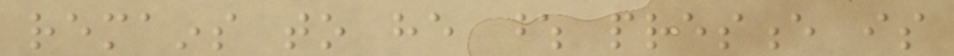remains to he whose presence is
